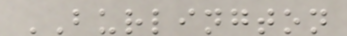BURLINGTON
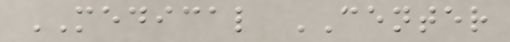MEDICAL CENTER
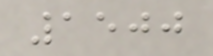1500
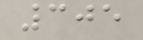305
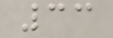33
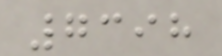7398
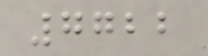7722
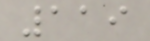119
